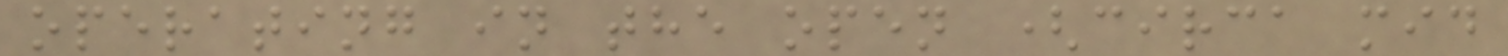operating in the open (circa mid
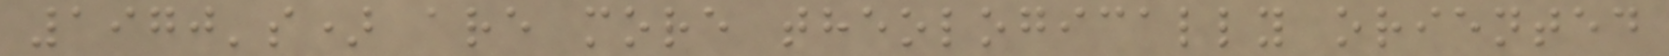1970's) are more theologically oriented
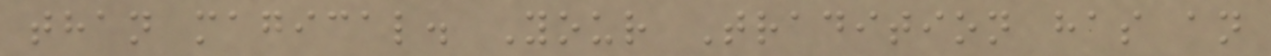than magical. Your Tradition has an
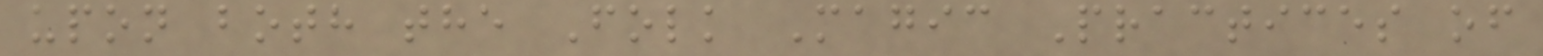upon both the Folk Magic Practices of
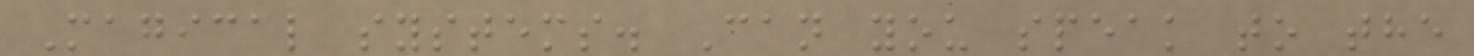Magical systems. Can you speak to the
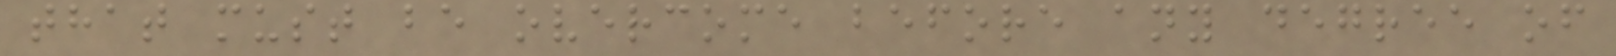that must be overcome before any degree of
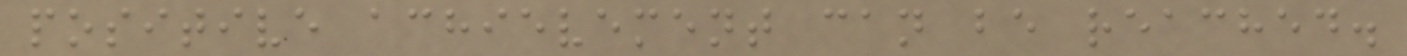positive achievement can be reached.
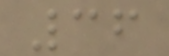36
